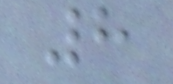8
